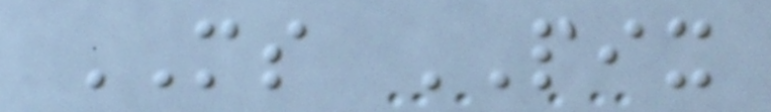MS PIX
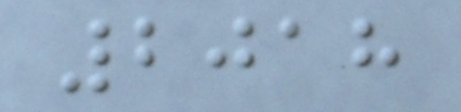2018
